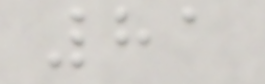81
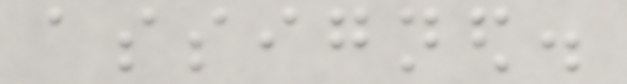assigned.
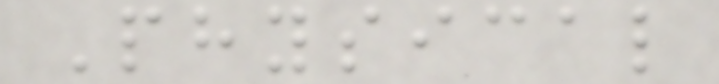Physical
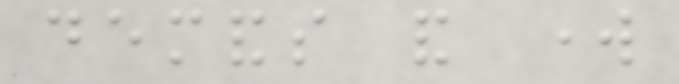demands and work
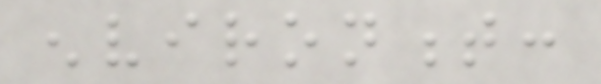environment:
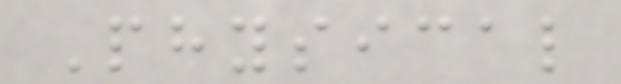Physical
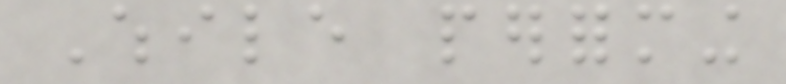While performing
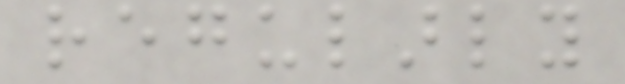regularly
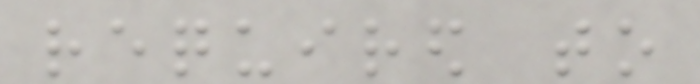required to
